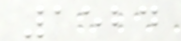1524
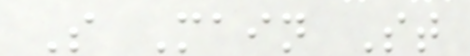S Main St
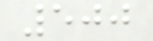500
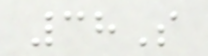38S
